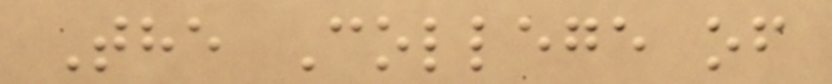The College of
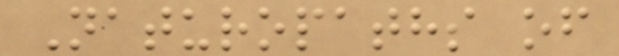Naturopaths of
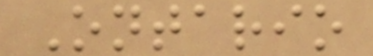Ontario
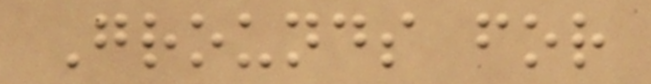Grounds for
